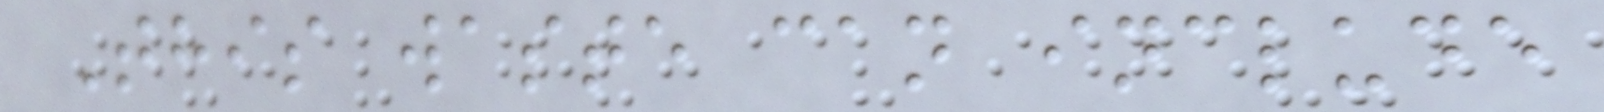This waste can include
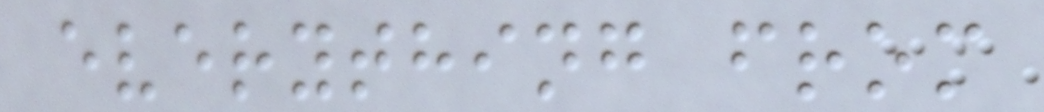everything from
